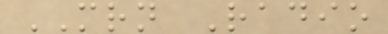MRN Radio
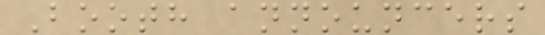Booth announcers
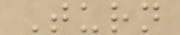Turn
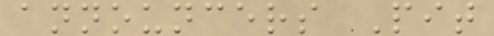announcers Pit
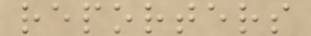reporters
